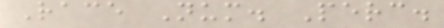Race Num. Perc.
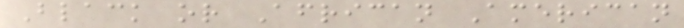Black or African American
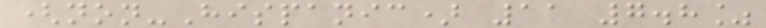(non-Hispanic) 11 7.8%
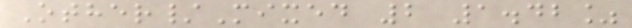Other/Mixed 2 1.42%
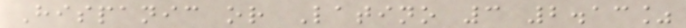Hispanic or Latino 3 2.13%
